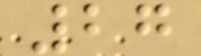27
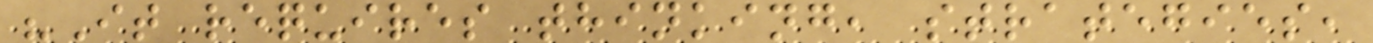"It requires thinking, strategies,
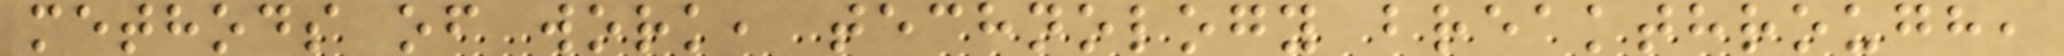methods of work, technology breakthrough,
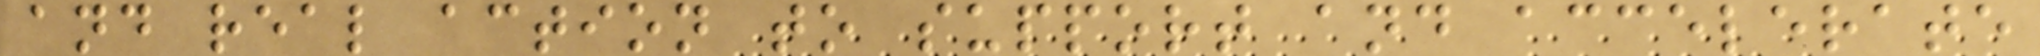and real action to support and accelerate
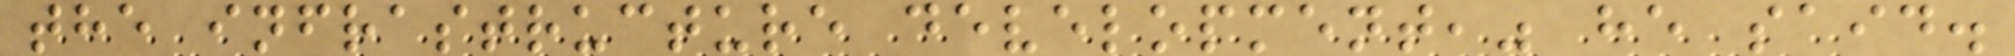the infrastructure development," he said.
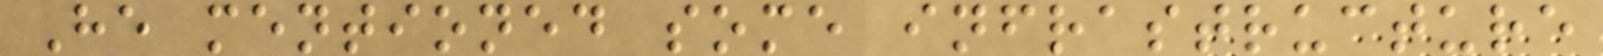He mentioned some infrastructure
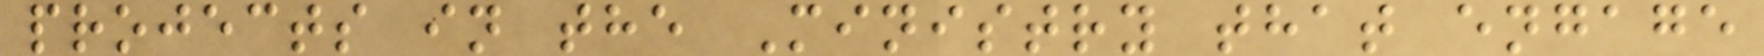projects in the Ministry that engage
